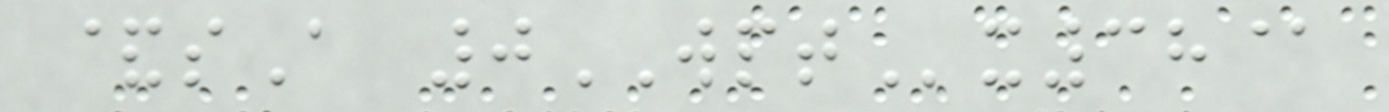&sA 0WPTx38@
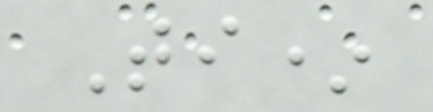Ti*
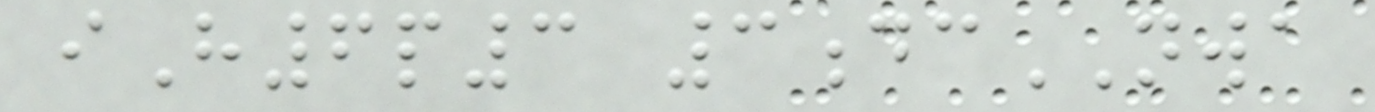iH6p3 3dcNWA
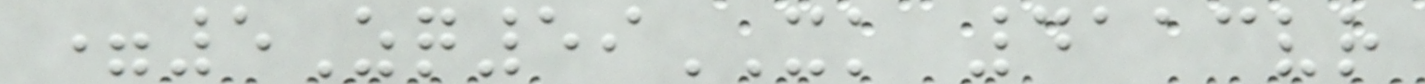=5Zq59XK 4113vr
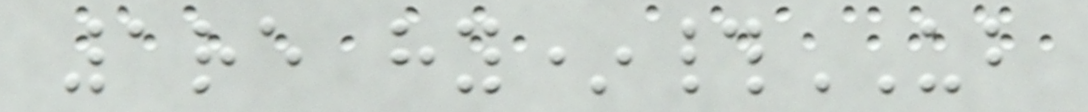1re hy*#UB
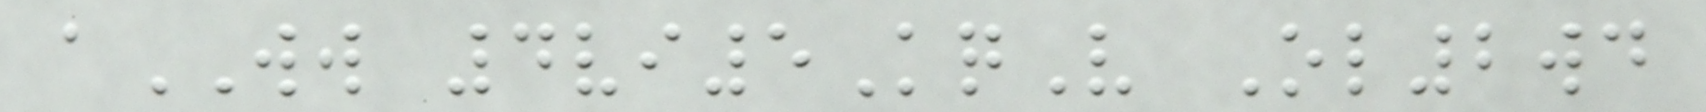aWW 4vi5KqV Ol2wd
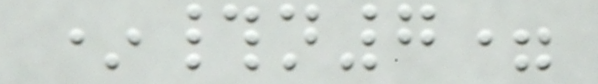*#n7=
